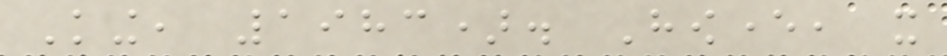King, 1983). However, it
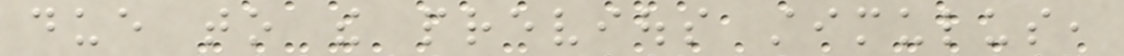due to the previous stimulus,
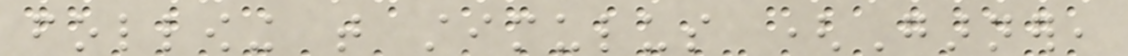following that stimulus (Garner,
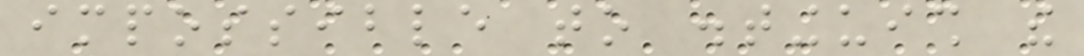impossible to distinguish the
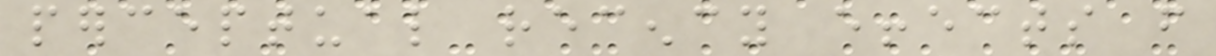perceptual recency effects from
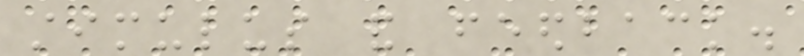stimulus and feedback.
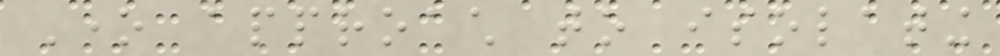One approach to isolating
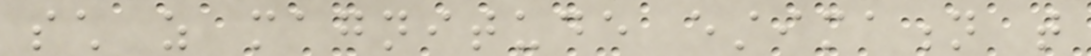such as magnitude estimation that
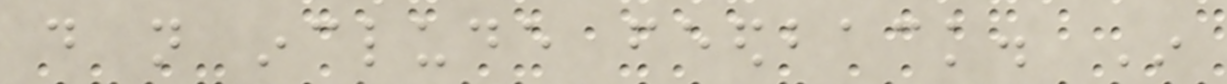do not include feedback. In
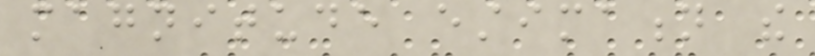magnitude estimation the
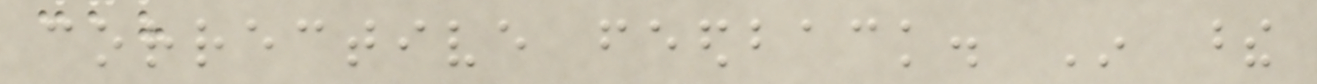corrective feedback. In these
